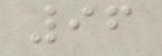96
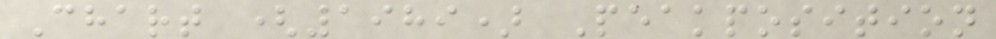Chart (1989) Peakposition
